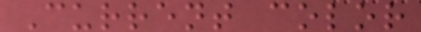Current color
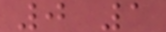0 1
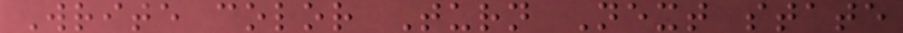Write color Turn Next state
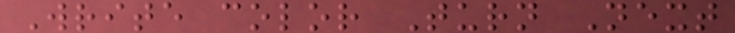Write color Turn Next
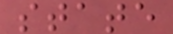state
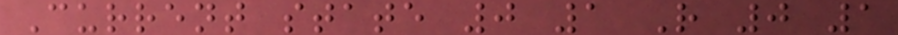Current state 0 1 R 0 1
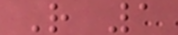R 1
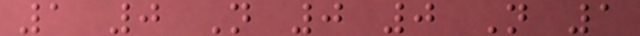1 0 N 0 0 N 1
